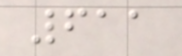611
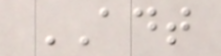ADT
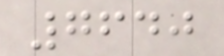7640
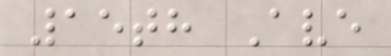15th Ave
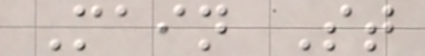Main St
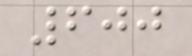600
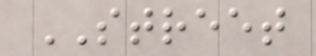STREET
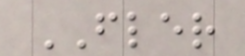FLER
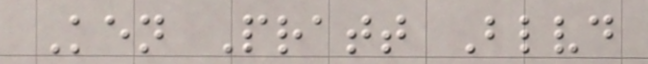Ken Pratt Blvd
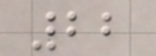22
